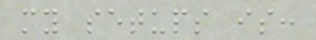my setups is:
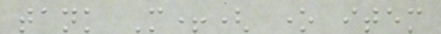tank M+( one item
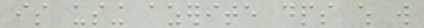is using azerite dps which will
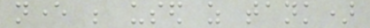never be used as tank)
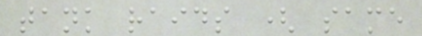tank raids ( same
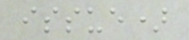issue)
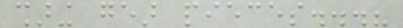sharing gear pieces...?
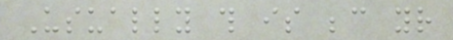Usually this is because your
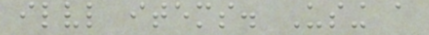ilvl items. Using a
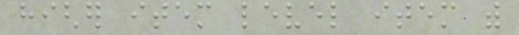higher item level item with
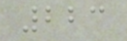223
